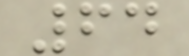64
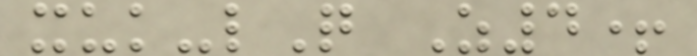xuk-lQ Z4+
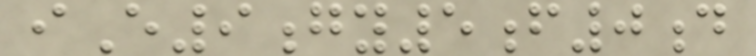iE9gy5f0d
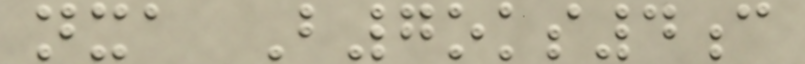nxa B7oks4c
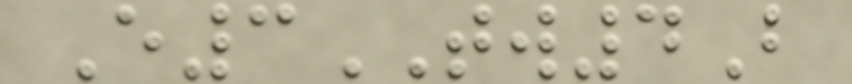E3TW4B
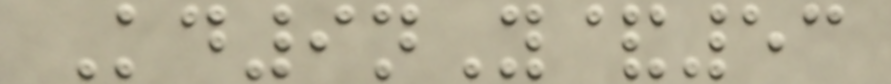Kd9nY&53
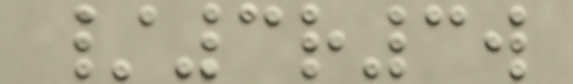/3r3w
